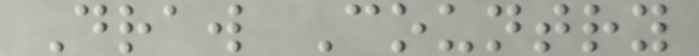Draw Country
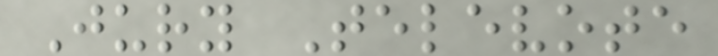Jury Televote
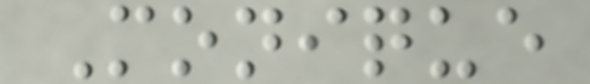Monique
